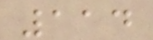114
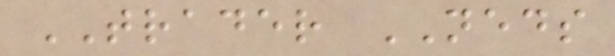TRADER NEDS
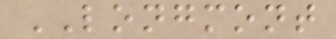LONGMONT
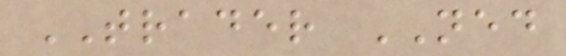TRADER NED
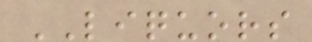LIQUORS
